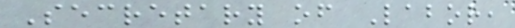Secretary of Labor,
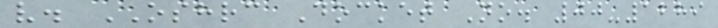v. OSHRC Docket No. 00-1289
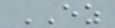EZ
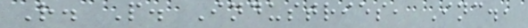R. P. Industries, Inc.,
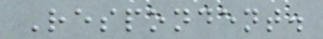Respondent.
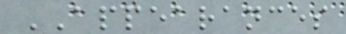APPEARANCES
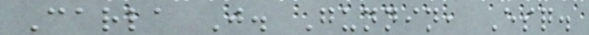Carla J. Gunnin, Esq.
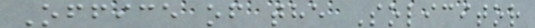Office of the Solicitor
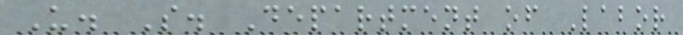U. S. Department of Labor
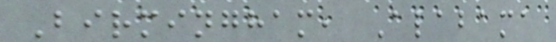Birmingham, Alabama
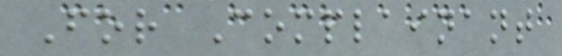For Complainant
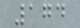174
